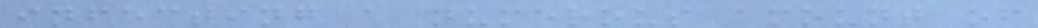infecting a numerous amount of
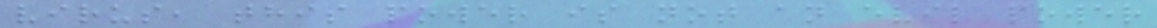virus, this power is not an evil power
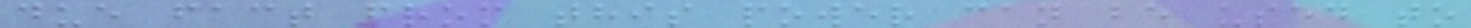due fact from this power can be used to
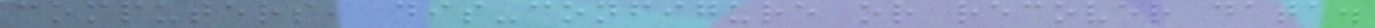computers, dis-configure or recover data.
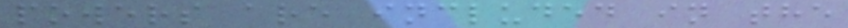powers are included in the
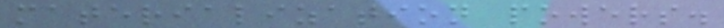materialization powers.
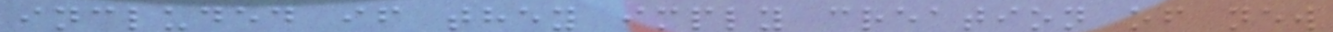included if they imply creation of new
